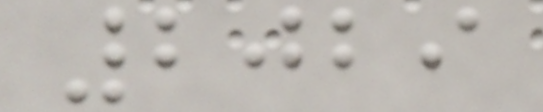2029
